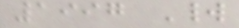1997 World
